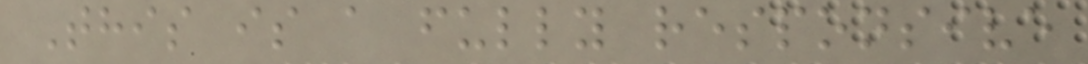This is a fully responsive
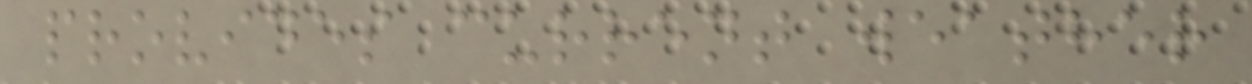provides current weather
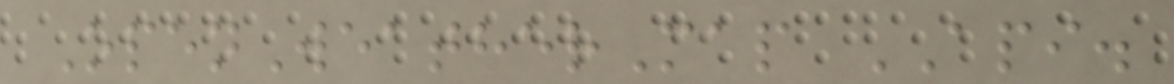OpenWeatherMap API.
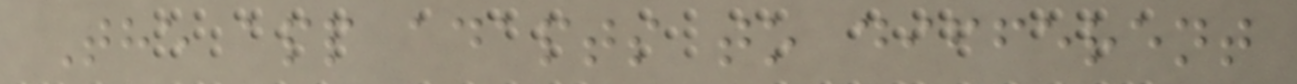The app adapts to different
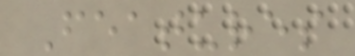Features
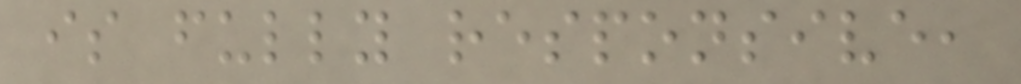is fully responsive,
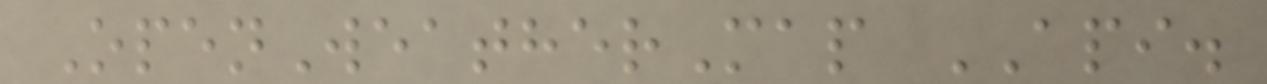OpenWeatherMap API.
